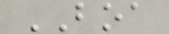BOA
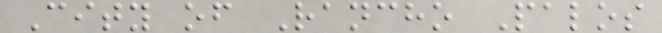City of Rancho Palos
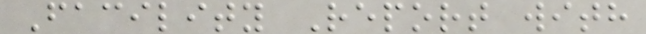Facility Report with
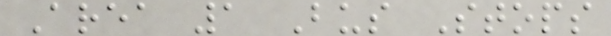Area 1 Bus Stops
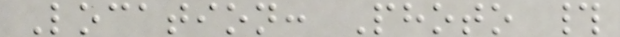Location: Photo #
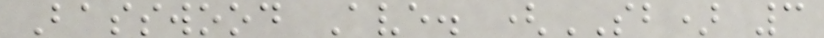Basswood Ave. (SB) 3
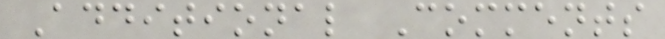Additional Comments
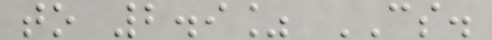to 2.9% CS.
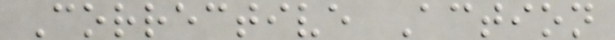Corrective Action
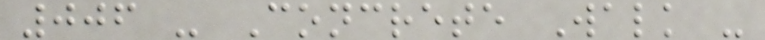006 - Concrete Walk -
